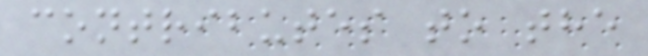contributes to the
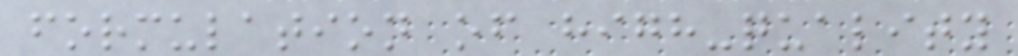formulation of high-quality
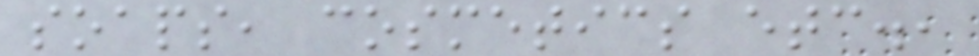soaps, cosmetics etc.,
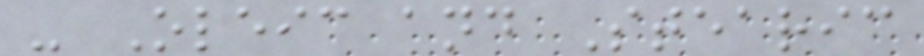- Oleic and Stearic
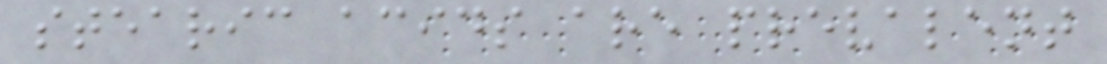stearic acids are prevalent
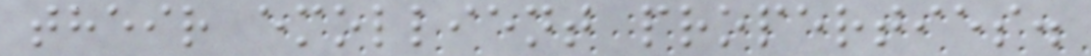their emollient properties.
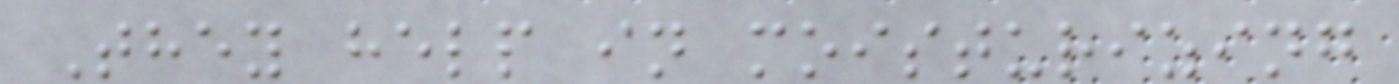They help in moisturizing
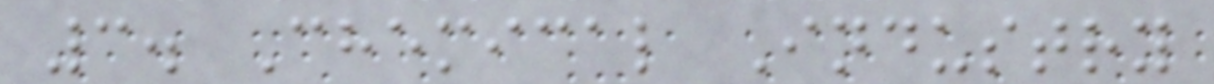3. Chemical Industry
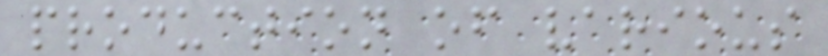production of various
